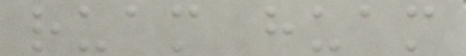ruam huam
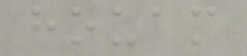houam
